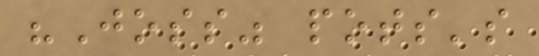"Joss" pots's
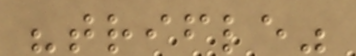"trifle"
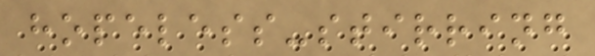hopeless-stirring
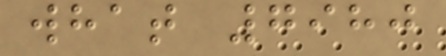what 7980
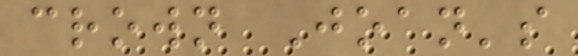crown Joan's
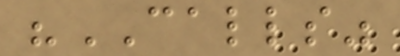"CALLS"
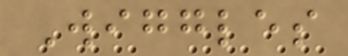Wiggles
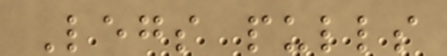Legs pulls
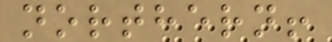northern!
